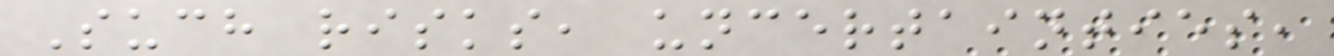Such risks, uncertainties,
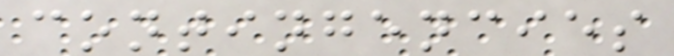contingencies
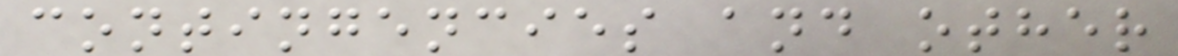contingencies and other
